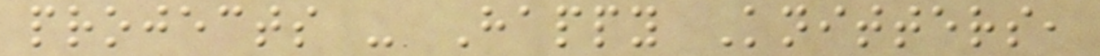projects - Happy Knitters,
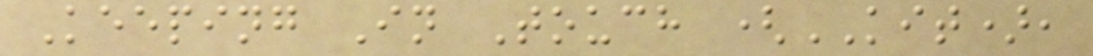Keeping In Touch (KIT),
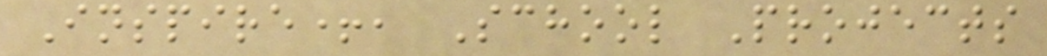Inspire+, School Projects
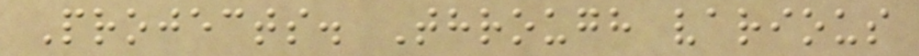Projects. Through various
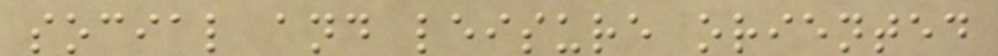social and leisure oriented
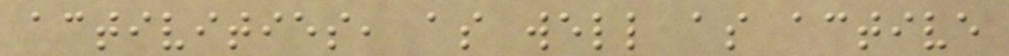activities, as well as active
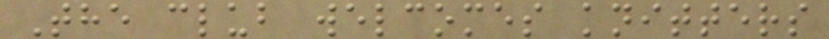The club welcomes knitters
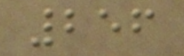256
